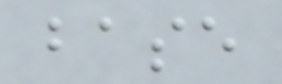base
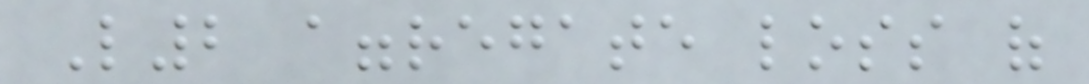L2 aggregate loss of
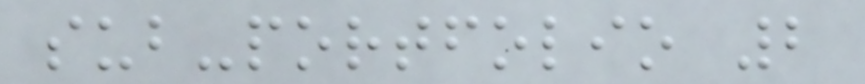sub-portfolio 2
